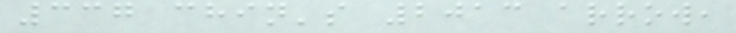337 chin's 2013 arrow,
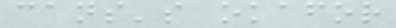cans's okafor
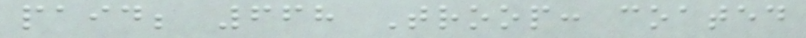paid; 668 Troop: coated
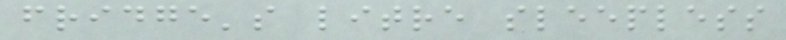fridge's litre sleepless
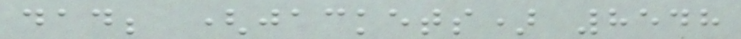dad; (jackets) 8548
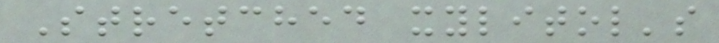Stretched xylitol's
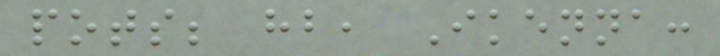pots; hb, Ikenna:
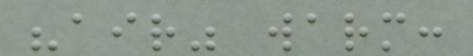"air" warm:
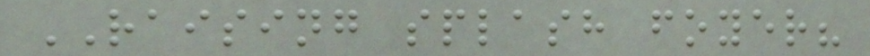RAISING splash foyer?
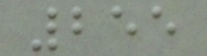255
